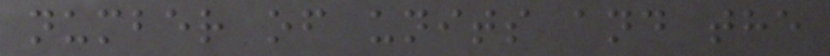number of units and the
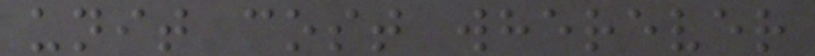unit cost wherever
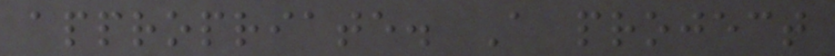appropriate. A project
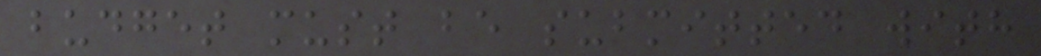budget must be submitted with
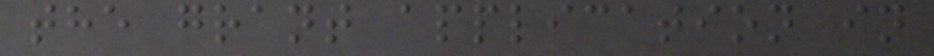the grant application in
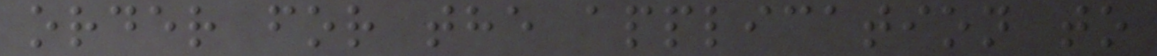order for the application to
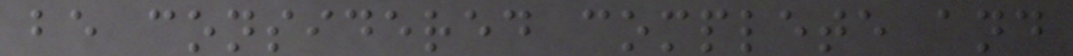be considered complete and
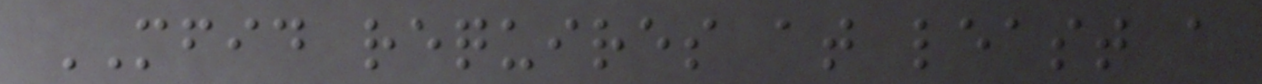MFID requires at least a
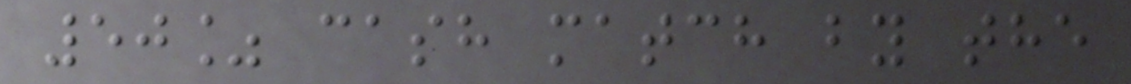50% cash match by the
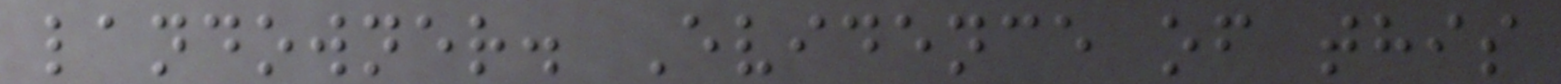landowner. Evidence of this
